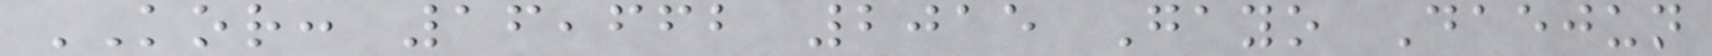KOR: 16,662 2015 Gayo Daejun
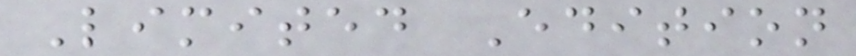Limited Edition
